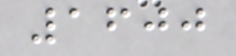1600
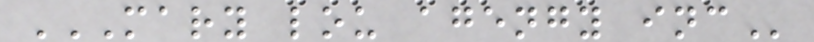MARY LOU AGENGY INC
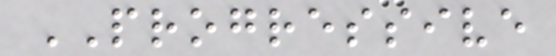PROGRESSIVE
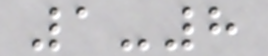1-8
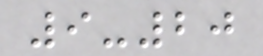9-20
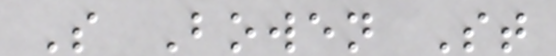S Bowen St
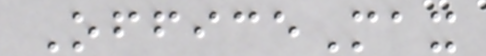OfficeMax
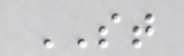ST
